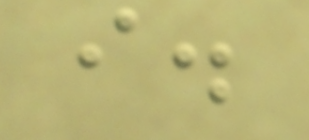i.
